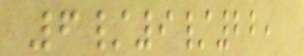6/9/22,
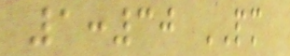1:30 PM
